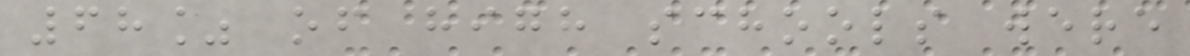68% of high schools were
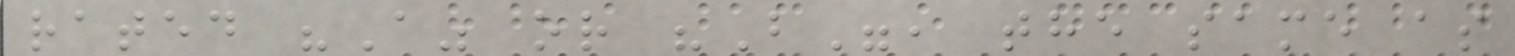rated "A" or "B", the same as
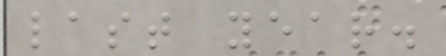last year.
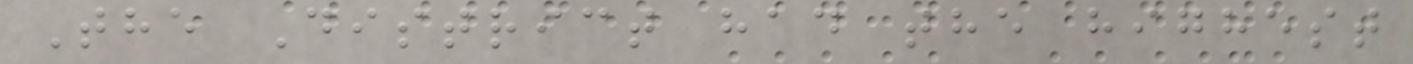The District had the highest
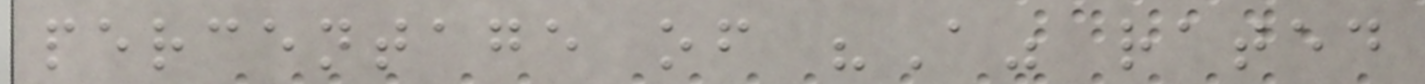percentage of "A" rated
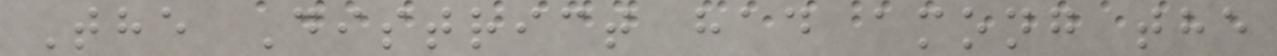The District had among the
